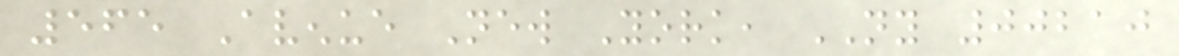565 Avenue New York, NY 00210
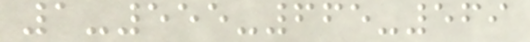1-555-665-569
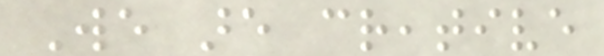We are creative
